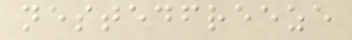nestedfreeze
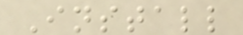Install
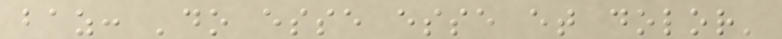baz: 'do esse esse et dolor'
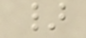}
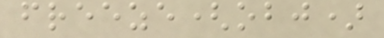freeze(obj)
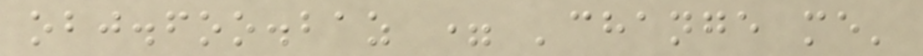obj.foo.baz = 'change me'
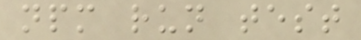npm run test
